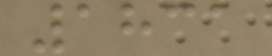1831
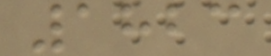1823
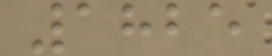1825
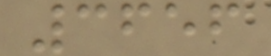3656
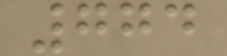774
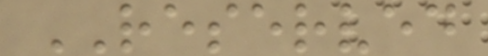RESERVED
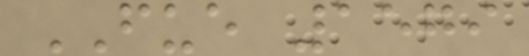FUE 1579
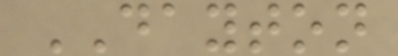DAYTON
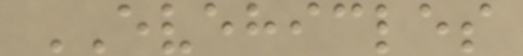EVEHICLES
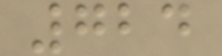724
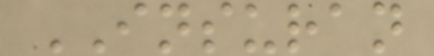INSURAN
